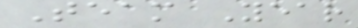Team Year
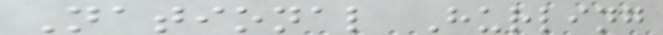National Hurling
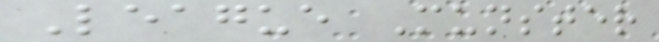League Munster
